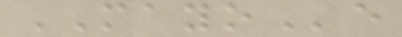MAYOe
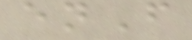enF
